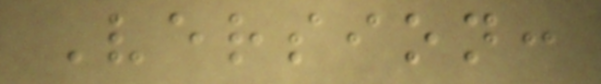Version:
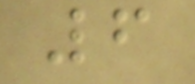6
